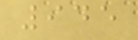945
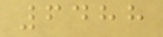6488
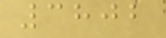3802
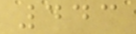443
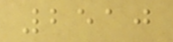2510
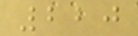220
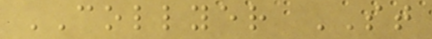COLLYER ST
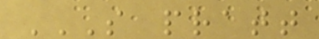S PRATT
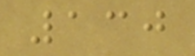130
